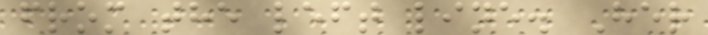from the left line. Her
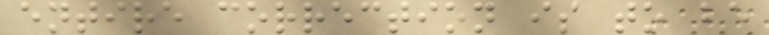entire correction is to be
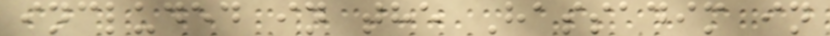included in the Hassadim in
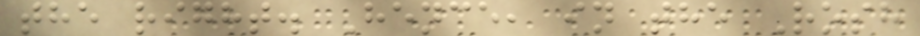the right. Hence, in the Rosh
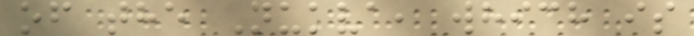of the Nukva, which is
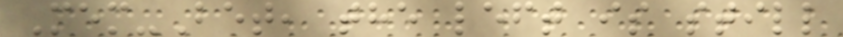Mem-Bet, the left is still
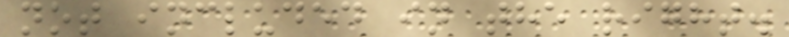not included in the right.
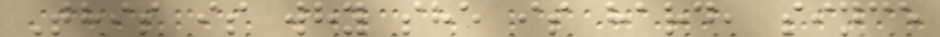This is why she is hard, since
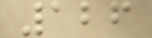126
